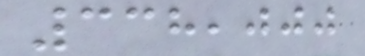338,000
